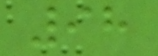98
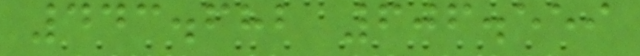443.682 606.559
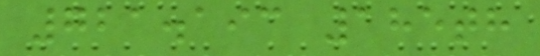721.193 185th
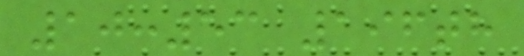10:53 196th
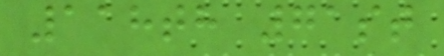118th 71st
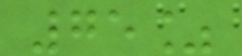75%
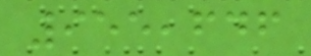955,646
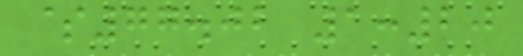$77.02 1:20
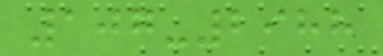107-2988
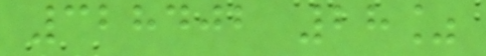328402 28%
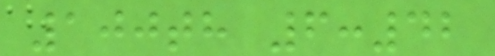100th 6:42
